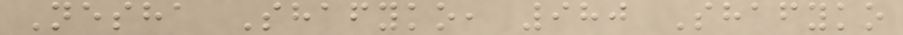Nesha Shafyko, 980 Shafyko
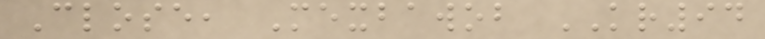Close, Mexbawob KR94
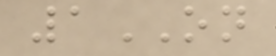1ON
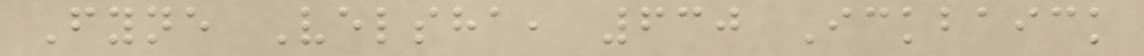Fyne Velsha, 630 Ickbaick
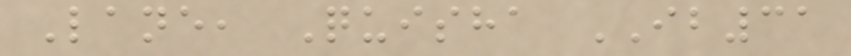Lane, Quisha IB31
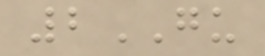2GU
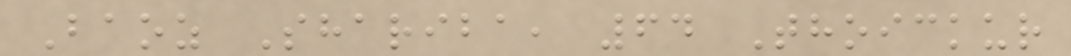Baoz Shariba, 64 Thoickur
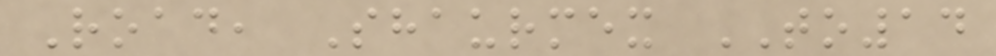Road, Shaurmex TO14
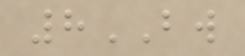8BW
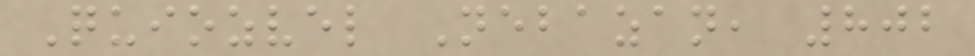Quiozvel Nebazan, 802
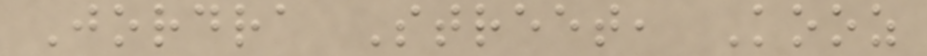Jordra Street, Kooz
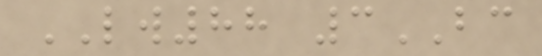LW88 3BC
